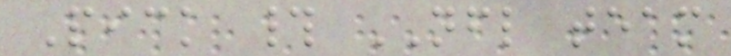Pick # NFL team
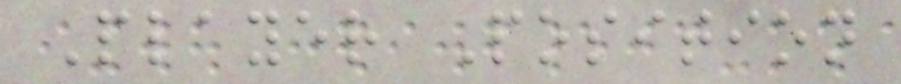Player Position
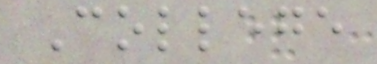College
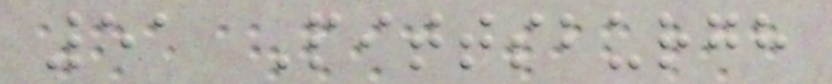51 Pittsburgh
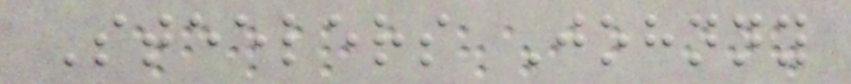Steelers Johnny
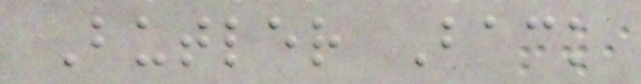Butler Back
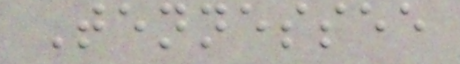Tennessee
